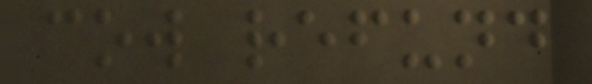cow refund
